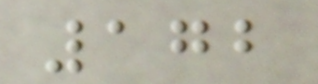172
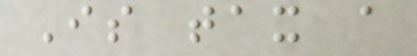Is tax a
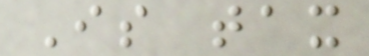Is tax
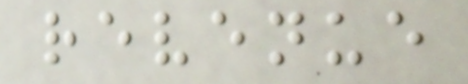revenue
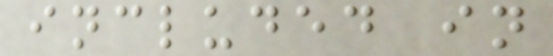included in
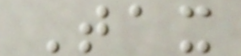Tax
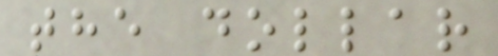the dollar
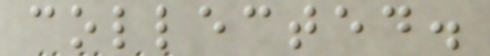collected.
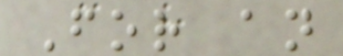For an
